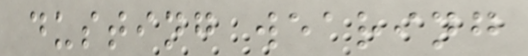dusting wearing
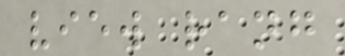view rang
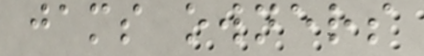jams owners
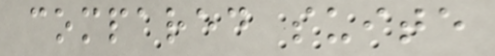compared suite
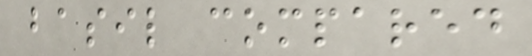basil compared
